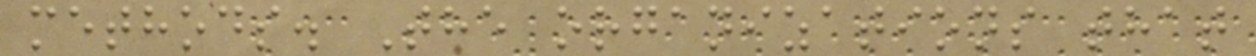methods. The organizations that
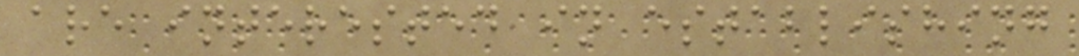are interested in establishing
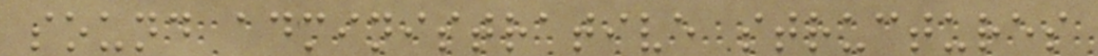sound administrative structures
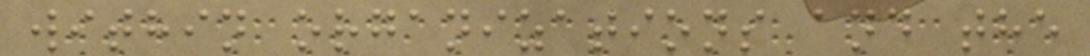within organizations and the
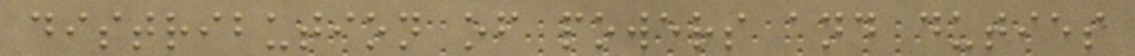distribution of powers and duties
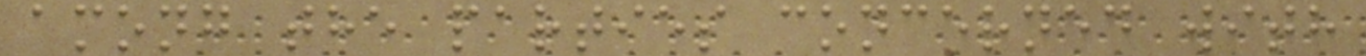among the parties concerned with
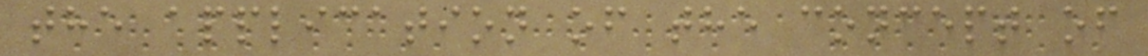the application of the concept of
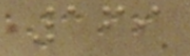169
